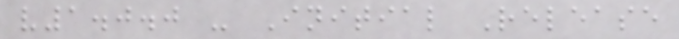v1.0.0 - Initial Release
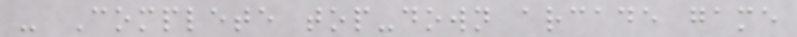- Complete top-down arcade game
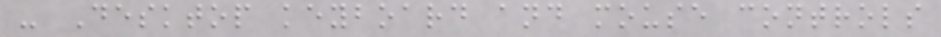- Desktop keyboard and mouse controls
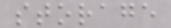storage
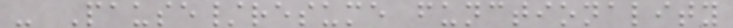- Pause/resume functionality
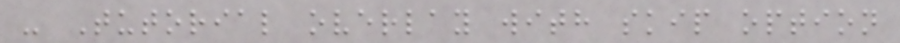- Tutorial overlay with skip option
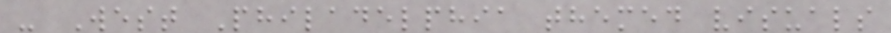- West Philadelphia themed visuals
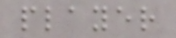player
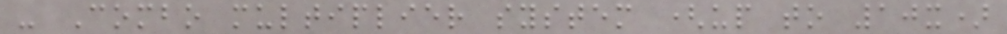- Combo multiplier system (up to 10x)
